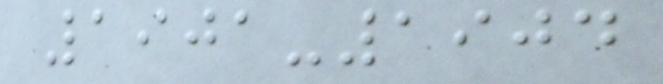1901-1904
